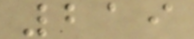219
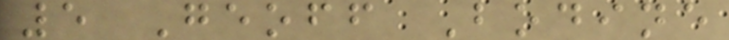5 Geoff Bodine
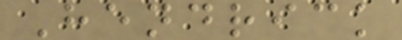Hendrick
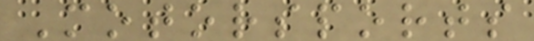Motorsports
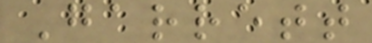Garrett
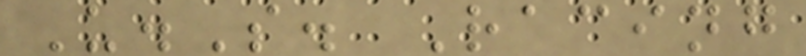U.S. Racing
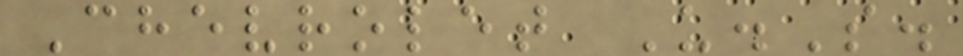Chevrolet U.S.
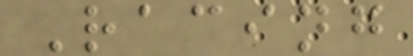Racing
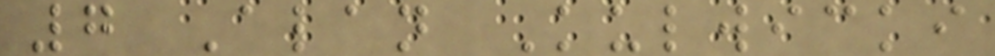7 Alan Kulwicki
